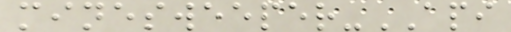minesweeper-API
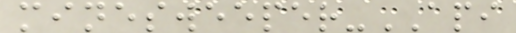minesweeper-API
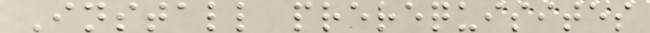Install prerequisites
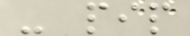- pip
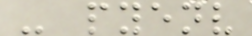- pyenv
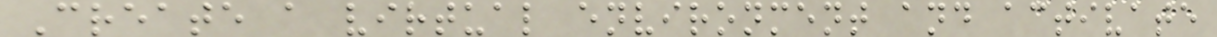Create a virtual environment and activate
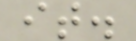it.
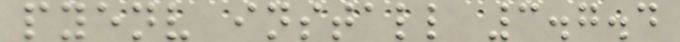pyenv install 3.7.4
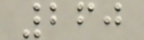260
